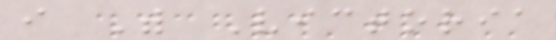i With Victoria
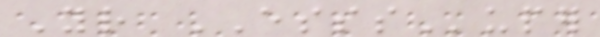Your ESSSuper
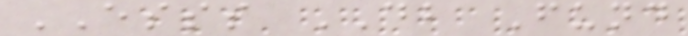ESSS DB Fund
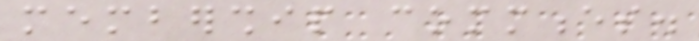membership commences.
